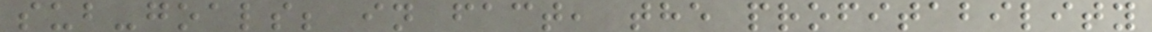sub-goals; in fact, the profitability
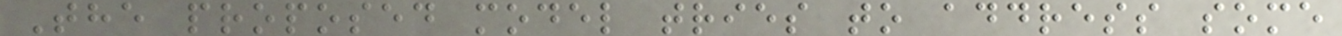The proposed model tries to address some
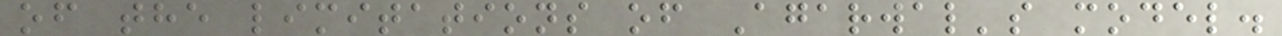of the limitations of Agarwal's model.
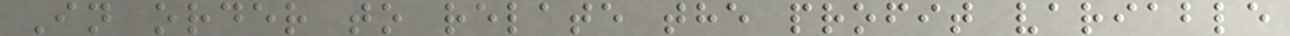In order to relate the profit variable
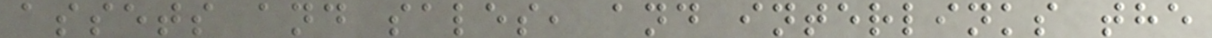assets and sales, and interlinks the
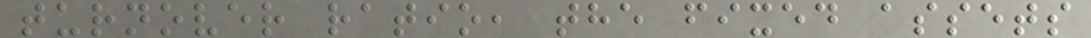turnover ratio, the fixed assets
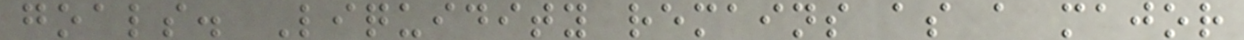goals. Liquidity remains as a major
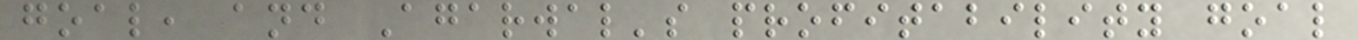goal, and Agarwal's profitability goal
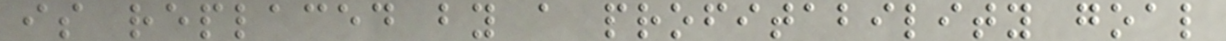is replaced by a profitability goal
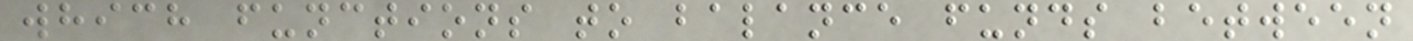which functions to balance funds between
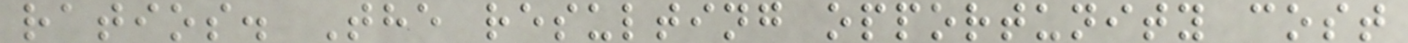ratios. The resulting opportunity cost
